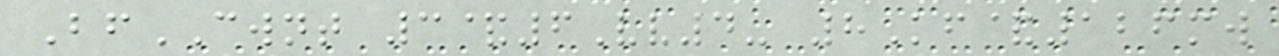BfCWNT 3&6Vv4- 8Kf&126mw
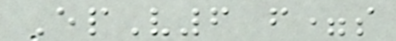EpV6 f=s
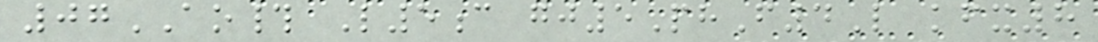07AO# L5c gj5PhF4L kfx8
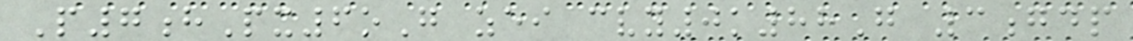P7hPx6oG zei cvy0k88G 3gdp
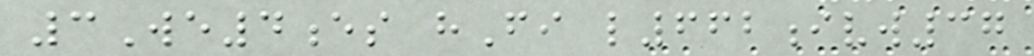3We4es hFi l662ivw37
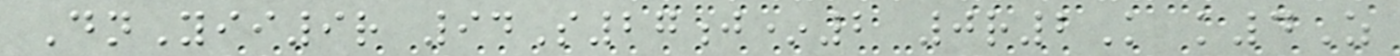DnYii9r 94S27j*2 0r2K k4Z
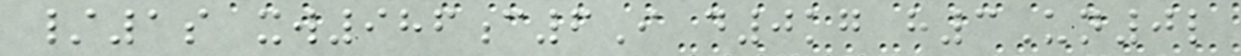/1s xw986c6I d0kg h3Un0l
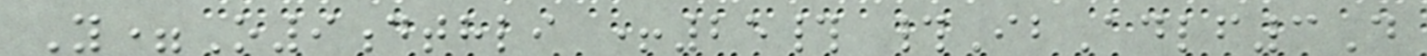Y=O9dthli +25# #IbAdlf3D
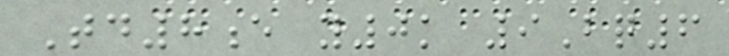Td8e y0k 9Bq6
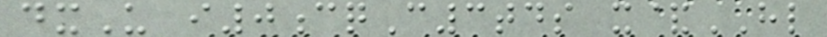dxU i0cqC3tds x&HL
